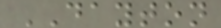DAYTON
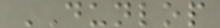DUNLOP
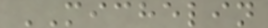MICHELIN
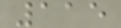115
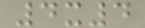4x4
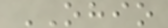OHIO
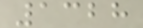1328
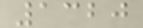1320
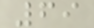69
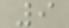9
